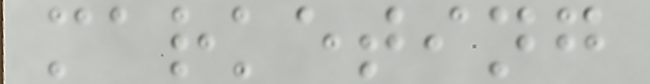marketing
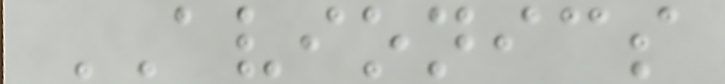AVIONICS
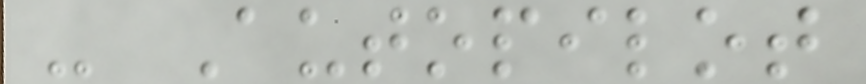- Autopilot
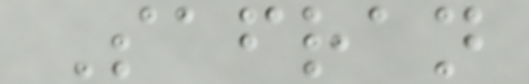Safran
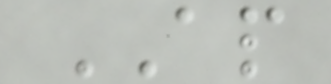AP
